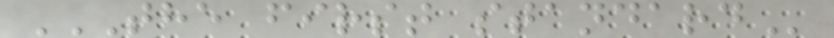THE FIRST STANDARD
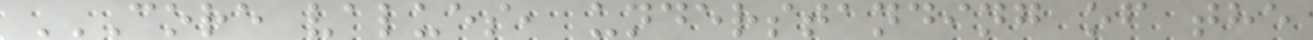CORE VALUES, UNDERSTANDING OF THE
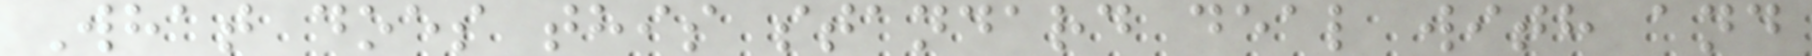What does this standard deal with and
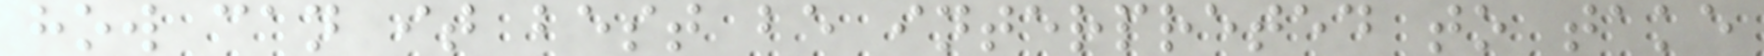how can it best be interpreted to take
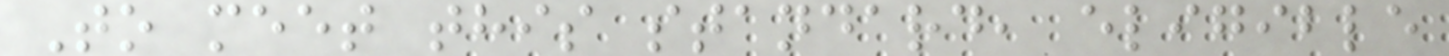To meet this standard, eligible
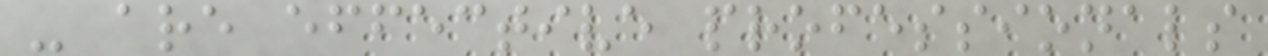- are effective professionals
